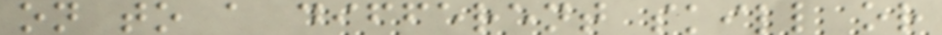on to a different skill or
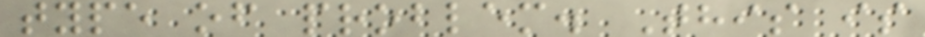type of problem. This is
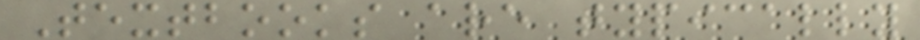Textbooks are typically
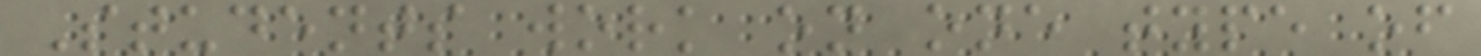Students work on one type of
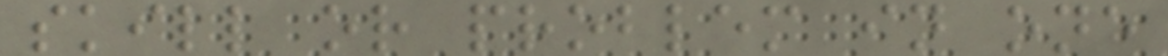skill or problem in one
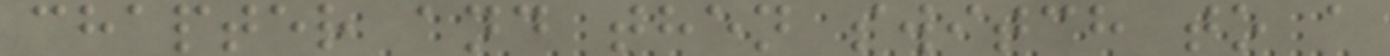chapter and then switch to a
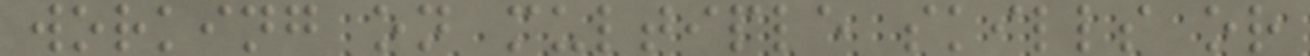working on multiple skills or
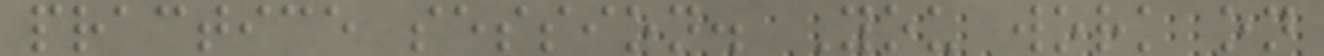practice session. You work on
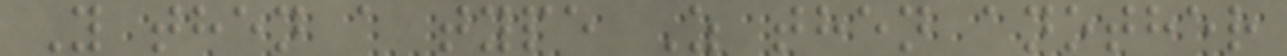Y then a type Z then another
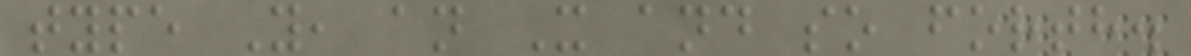type Y, an X and so forth.
